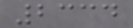2334
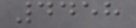4458
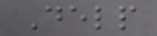Delp
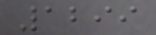1299
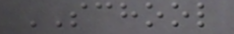SCHOOL
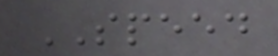SPEED
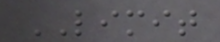LIMIT
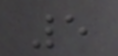5
